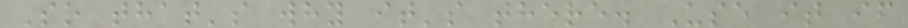So that's why it's there. Use it if
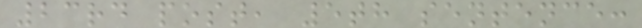23rd post, 5th sentence:
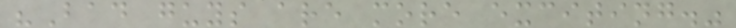"Bad guys are more exciting."
